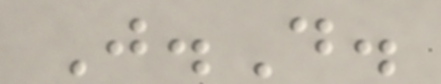J.D.
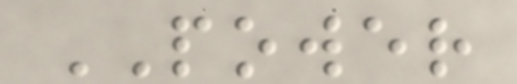POWER
